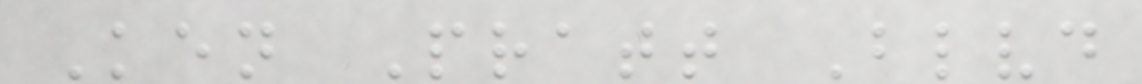Ken Pratt Blvd
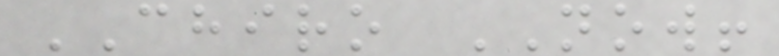CHIRO NOW!
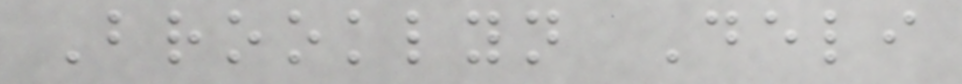Brooklyn Deli
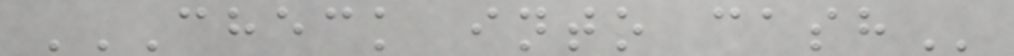CHECK INTO CASH
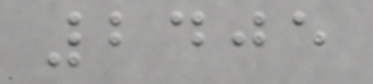2405
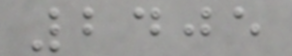2405
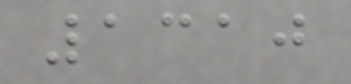1310
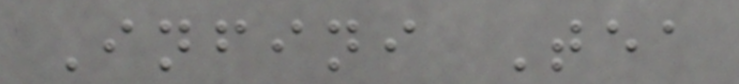Infini Tea
